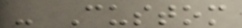- Custom
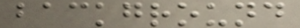background
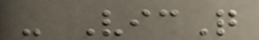- VicQ
